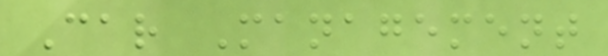Car Management
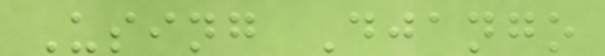Using Django
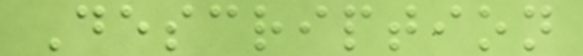Description
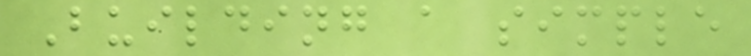Building a simple
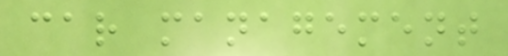car management
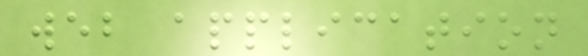web application
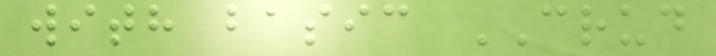with basic CRUD
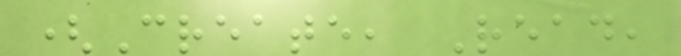(Create, Read,
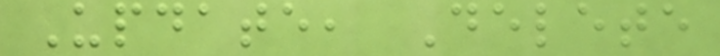Update, Delete
